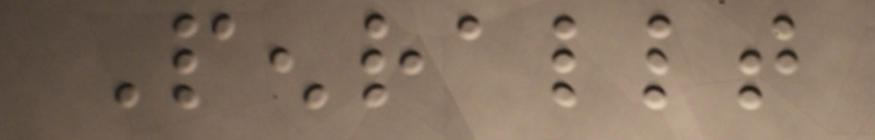Penrallt
